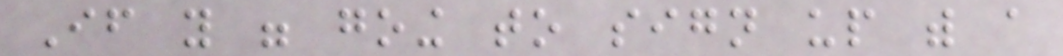If you were going to sign up with a
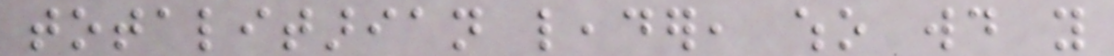totalitarian leader, who would you
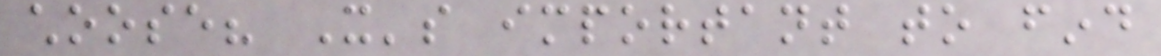choose? It's important to find
